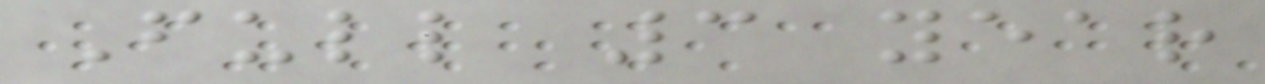Full 3 year
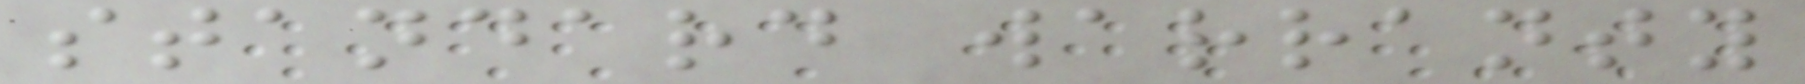standard warranty
